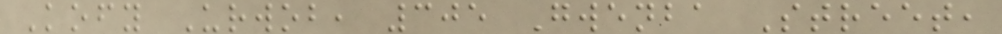Kofy Urwob, 305 Gwenba Street,
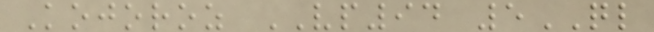Kojoroz VP94 5QL
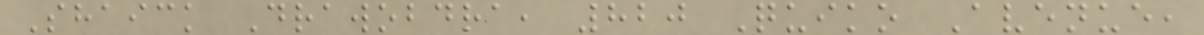Shaick Drawobdra, 820 Quiko Avenue,
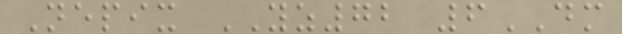Nepix YZ72 6DM
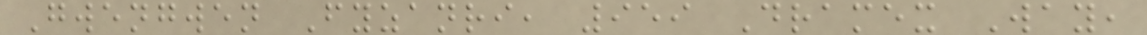Gwengwen Fyzanri, 959 Dramex Way,
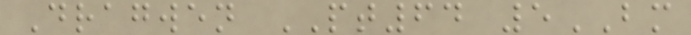Dragwen PT64 5BM
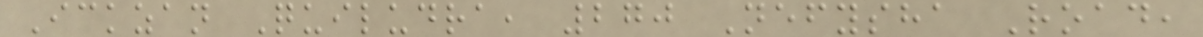Ickzan Quiludra, 270 Nefysha Road,
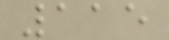115
